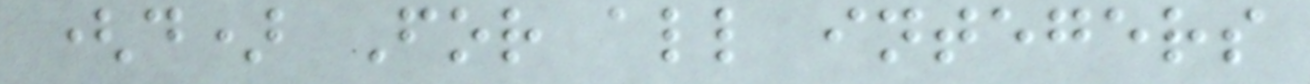(d) For all integers
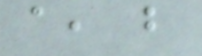a, b
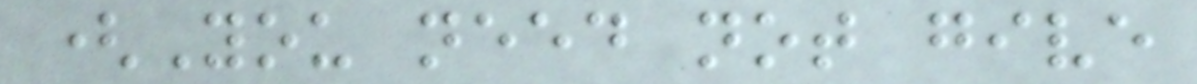(You need not give
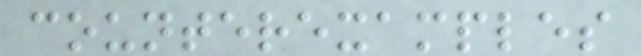counterexamples
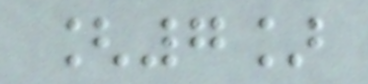[7]
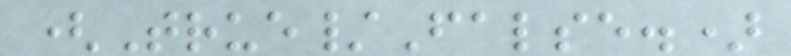(True/False.)
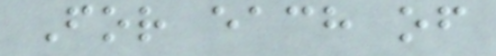For each of
